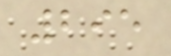295
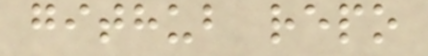github repo
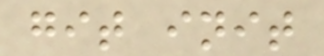git init
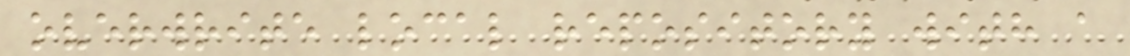overwrite local repository with a
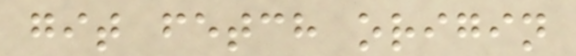git fetch origin
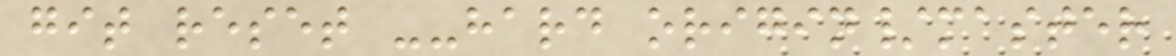git reset --hard origin/master
